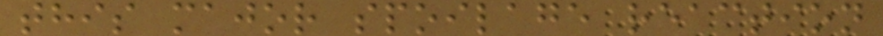this major spoilage reaction
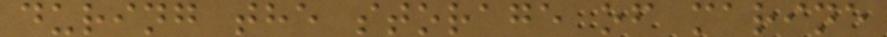during the storage of marine
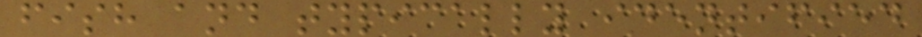fish and typically identified
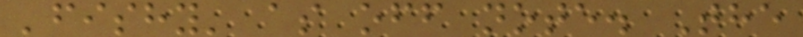'fishy' as off note. The
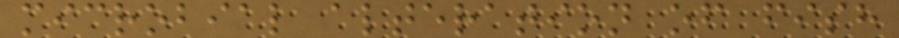microbial alteration of fish
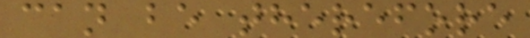can be therefore
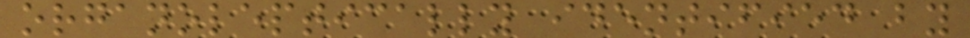organoleptically identified by
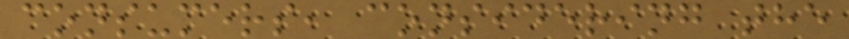consumers, considering the
